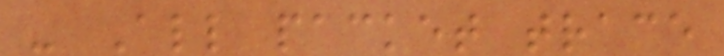- All packet trace
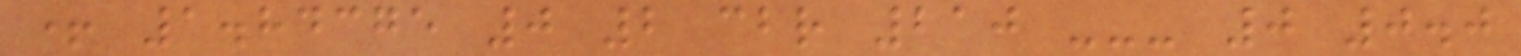+ 1.84375 0 2 cbr 210 --- 0 0.0
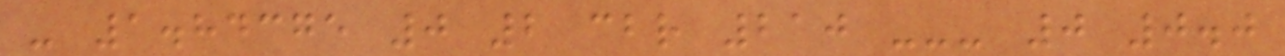- 1.84375 0 2 cbr 210 --- 0 0.0
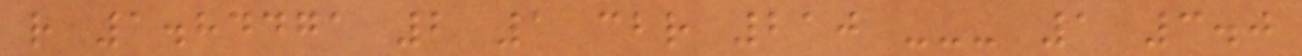r 1.84471 2 1 cbr 210 --- 1 3.0
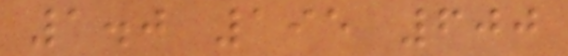1.0 195 600
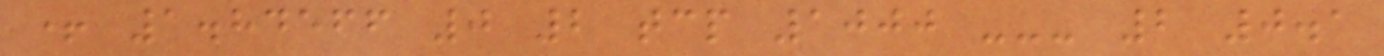+ 1.84566 0 2 tcp 1000 --- 2 0.1
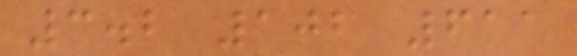3.2 102 611
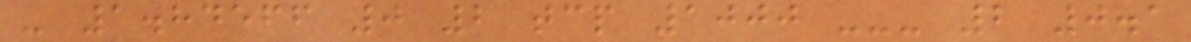- 1.84566 0 2 tcp 1000 --- 2 0.1
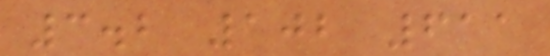3.2 102 611
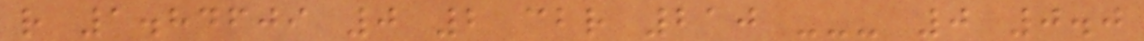r 1.84609 0 2 cbr 210 --- 0 0.0
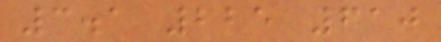3.1 225 610
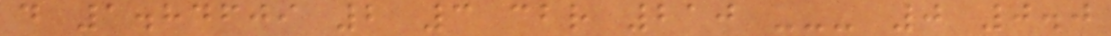d 1.84609 2 3 cbr 210 --- 0 0.0
